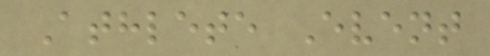Athlete Event
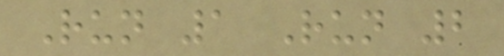Run 1 Run 2
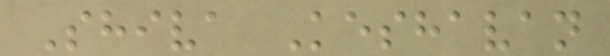Shiva Keshavan
